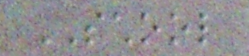SCHOOL
